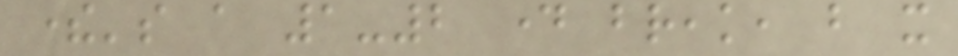there's a 1-2 day break, but it
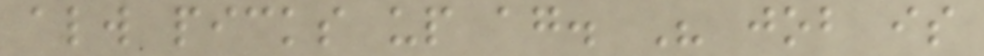always picks up again. His job is
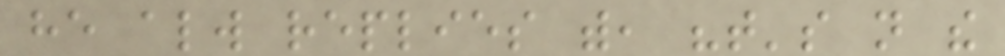he always replies with, "that's not the
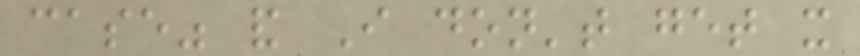case" and I don't get it
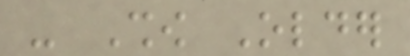- Show Older
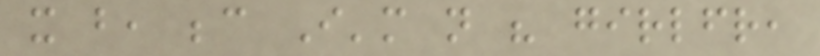it but, because I'm not his girlfriend,
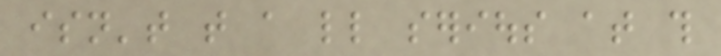isn't that a little serious at this
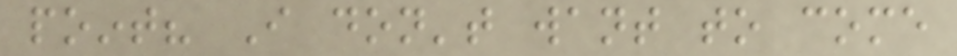point? I don't want to come
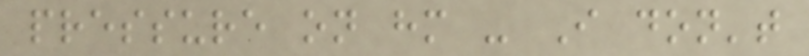pressure on him - I don't
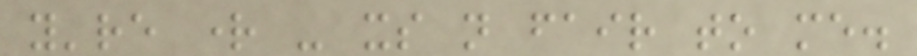you're right - its not fair to me.
